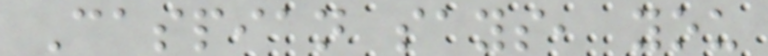Caspian says, you
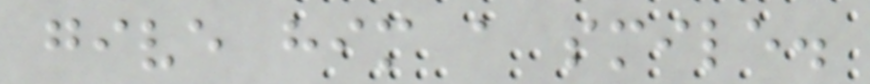give him a smile.
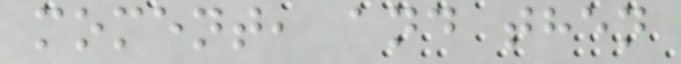moment, and then
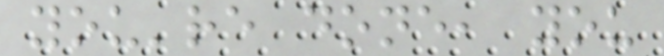you're done, you
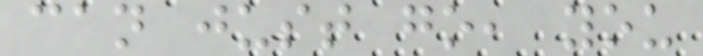can just go, you
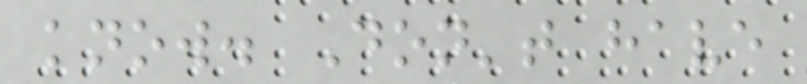know. Don't have
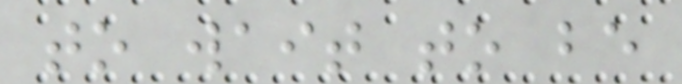to wait to be
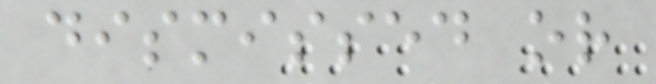dismissed or
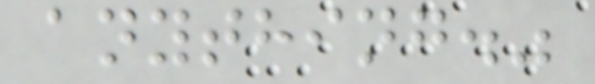anything."
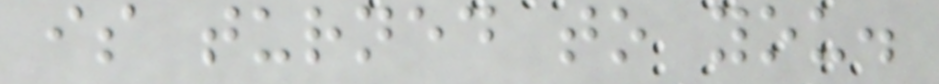is turned to you.
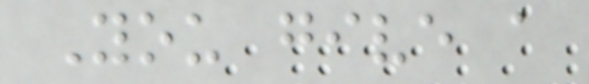You give a
